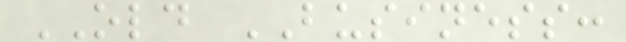OLD BUSINESS:
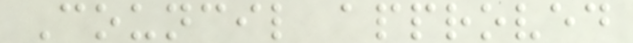Council approved
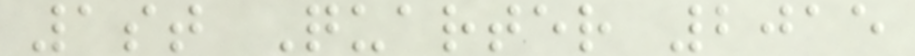1st Quarter 2015
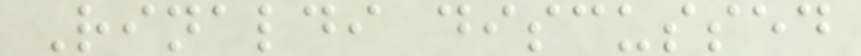Rinaldi discussed
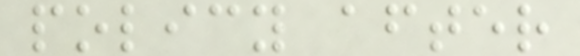policy after
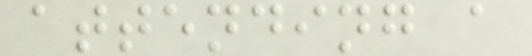attending a
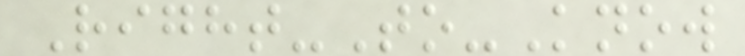Right-To-Know
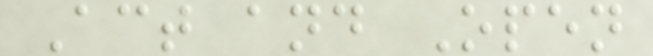Act and Open
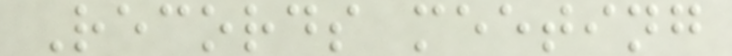Records meeting
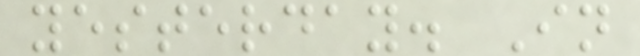yesterday. In
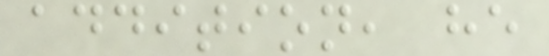addition, he
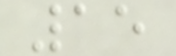15
